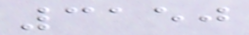3150
